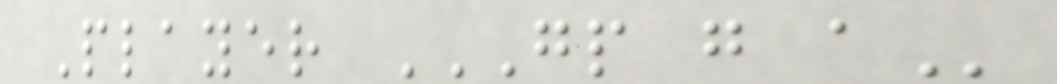Player GP G A
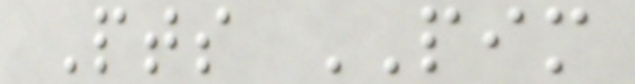Pts PIM
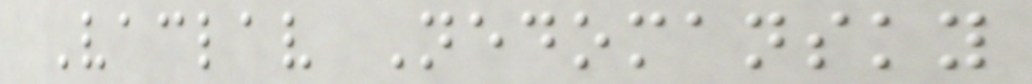Vaclav Nedomansky
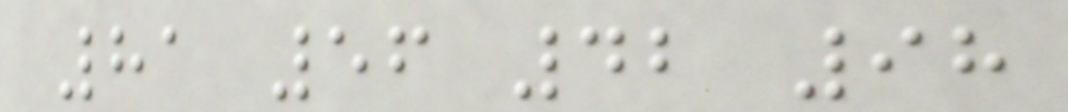81 56 42 98
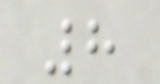8
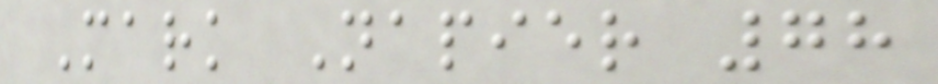Mark Napier 78
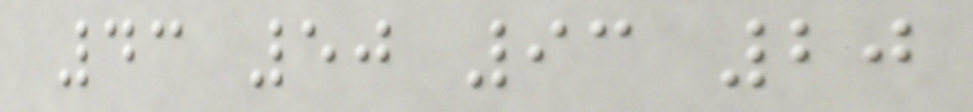43 50 93 20
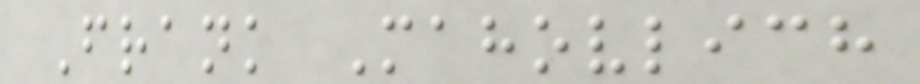Frank Mahovlich
